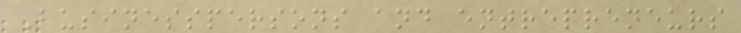Businesspersons and entrepreneurs
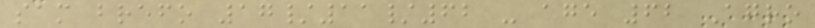sam brefo 17/11/62 - age 62 Agro
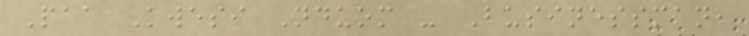Paa Kwesi Nduom - Businessman,
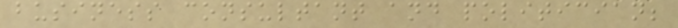business consultant and politician;
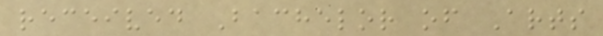received Bachelor of Arts
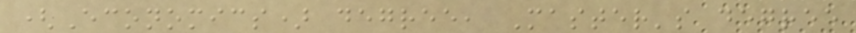(Economics) degree, Master's degree
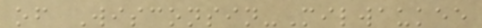of Wisconsin-Milwaukee
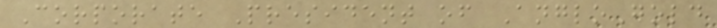Corporate President of AngloGold
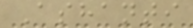Ashanti
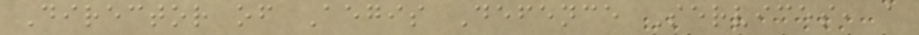Director of Aegis Defence Services, a
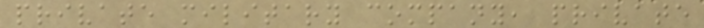private military company, private
